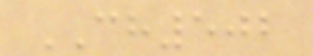CH502
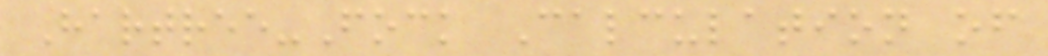Hartree-Fock Calculation of
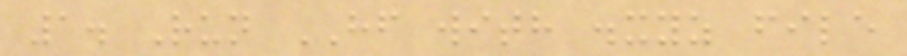1. Run HF with .xyz file
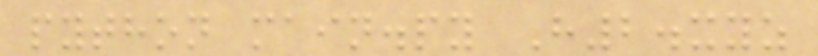python main.py H2.xyz
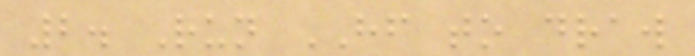2. Run HF to draw
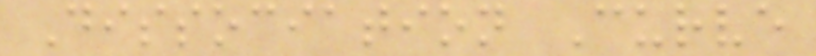Dissociation Curve
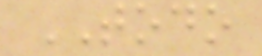TODO
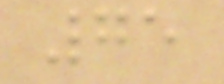75
